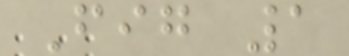Fig 1
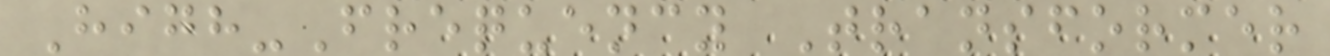High-Frequency Transformer
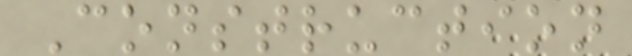Construction
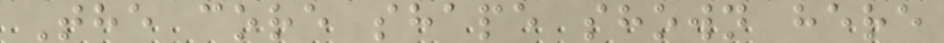The core shape shown here
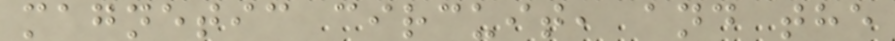magnetic circuit, and the
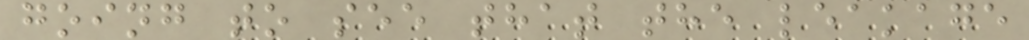going to see that the leakage
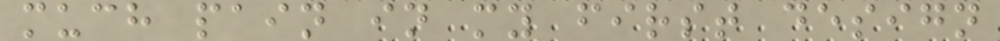much pain in my first design
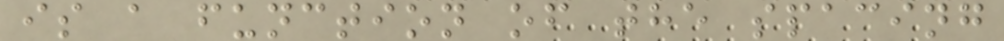is a function of the spacing
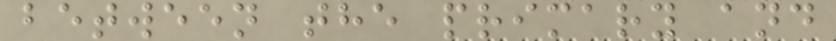between the primary and
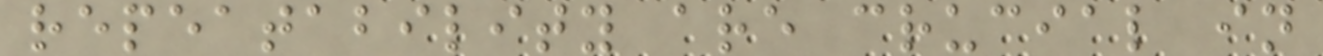repeatability are crucial in
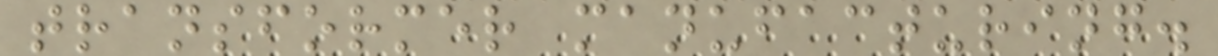transformer manufacturing.
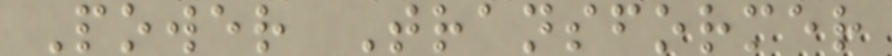Power Transformer
